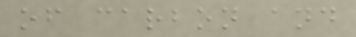of carbon and
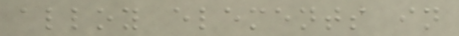alloy elements in
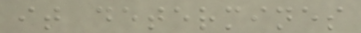it determines
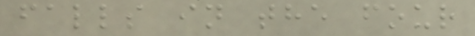falls in the four
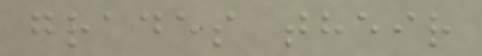grades their
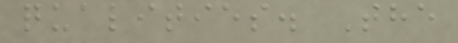qualities. The
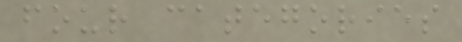four categories
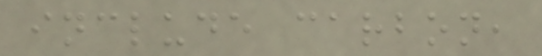include carbon,
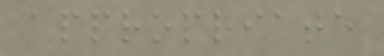appropriate
